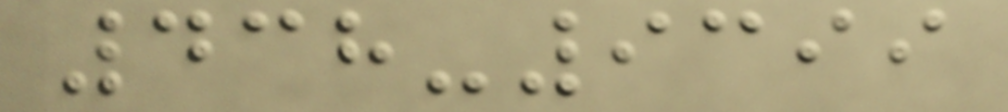438-9399
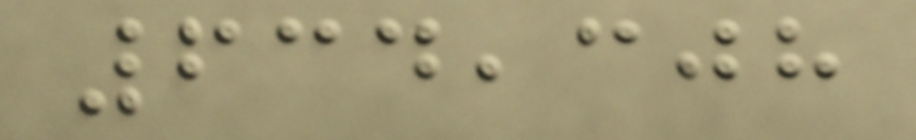634,308
